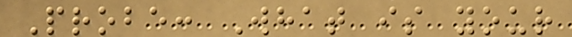Probe: What is your
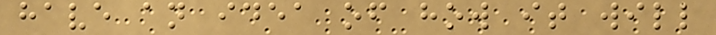have an idea of how it will
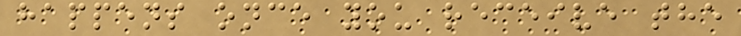happens once you receive the
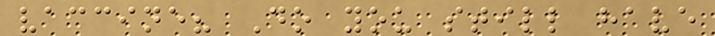vaccine? Do you still have
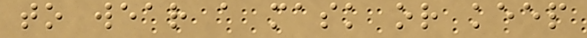to wear a mask or keep
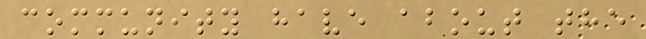community have about the
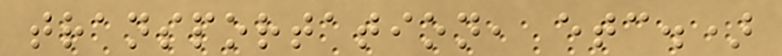transportation, etc.)
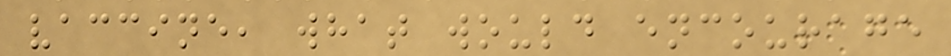vaccine, what would encourage
